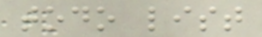todo list
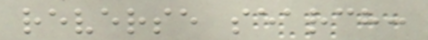reverse search:
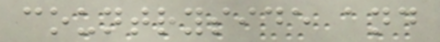countryside and
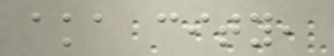aka city,
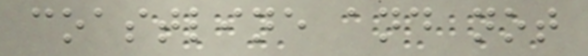coastline and not
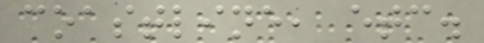coastline, etc.
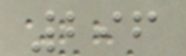296
